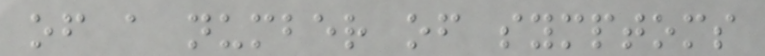of a number of symptoms
